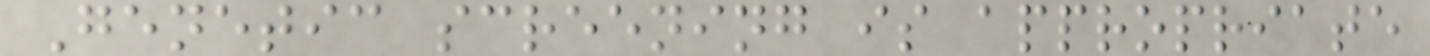Genetic screening is appropriate
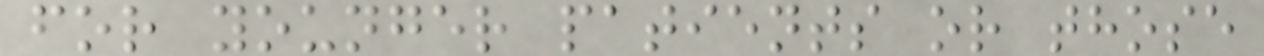for younger patients or those
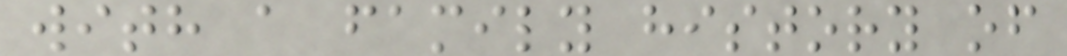with a family history of
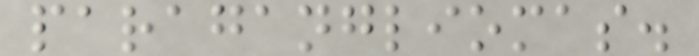paragangliomas.
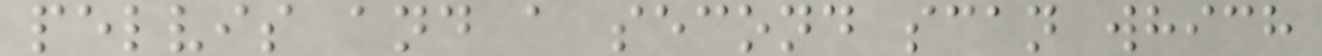pelvis and a second scan which
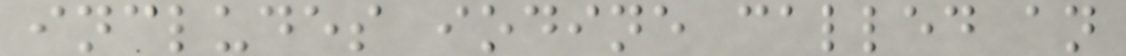includes iodine called an
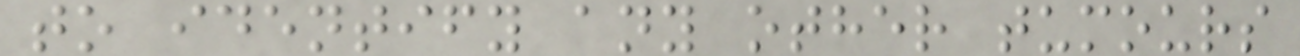to identify any other tumours
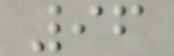96
